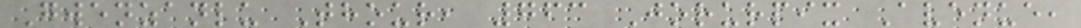Gwenzanlu Thour, 763 Jorurpix Avenue,
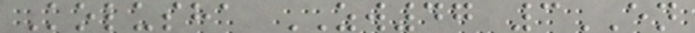Kolusha ZW47 3EN
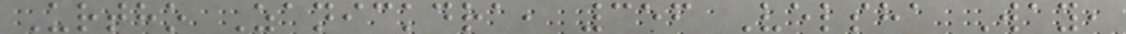Urtho Zanickdra, 356 Velsha Way,
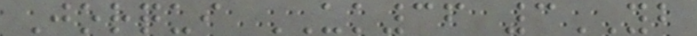Jorqui UK36 3YB
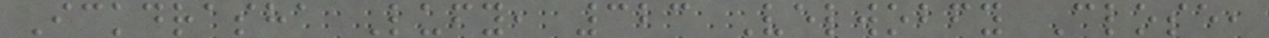Ickdrasha Lufy, 323 Velwobfy Close,
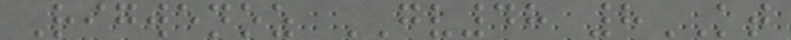Rigwenoz GV48 8KT
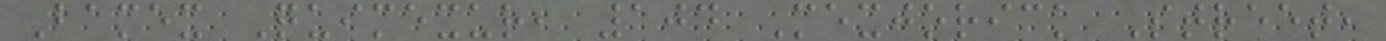Bamex Quimexur, 104 Mexjorick Street,
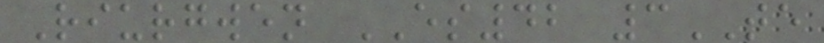Riurgwen ES42 3TE
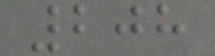208
